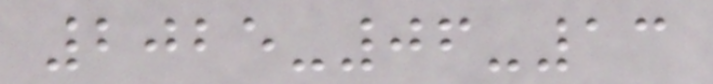2025-06-13
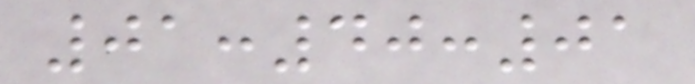01:40:01
